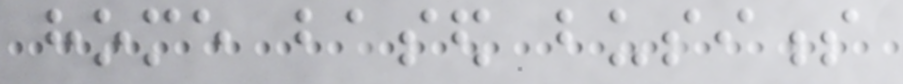home based business
